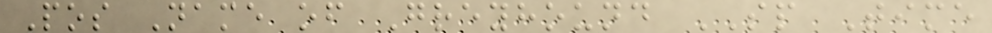Pos Name of Greyhound SP Time
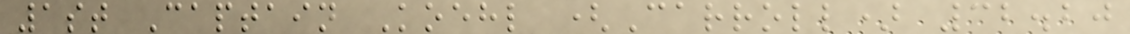1st Captain Koehl (Carroll) 32.20
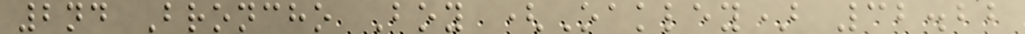2nd Broncho Boy (Oakley) 32.22
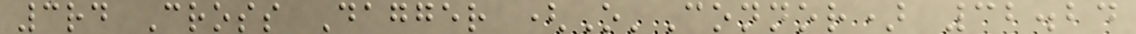3rd Cross Dagger (O'Connor) 32.24
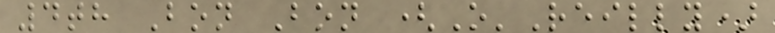4th Bon Bon (O'Reilly)
